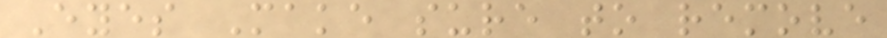Eyes Make sure to remove
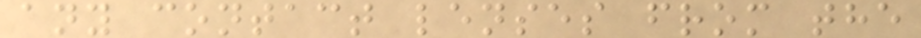any contact lenses from the
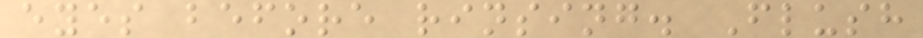eyes before rinsing. Flush
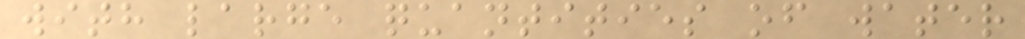with large quantities of water
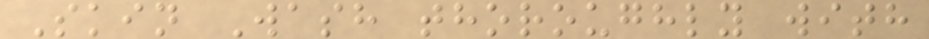Skin Wash thoroughly with
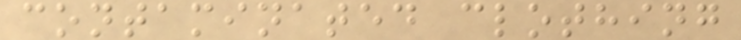contaminated clothing
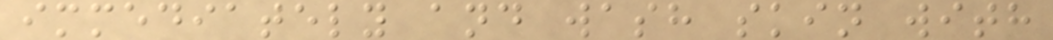immediately and wash skin with
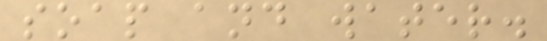soap and water.
